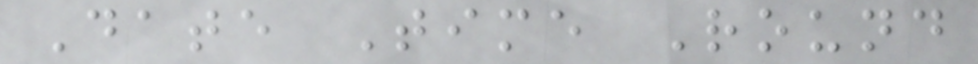Date Time Round
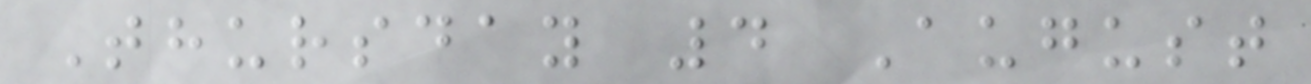Thursday 4 August
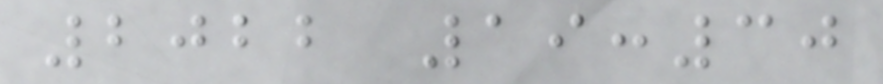2022 19:30
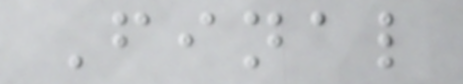Final
